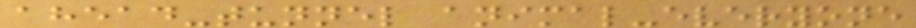ahead-tunnel animal-everyone
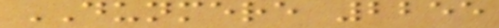DUNMERE 2255
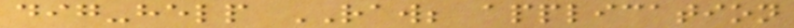dig-help RAW; application
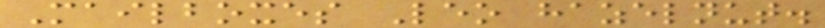Mailboxes Leo hazelnut.
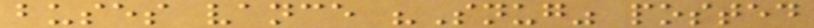buses vance "Snug" posted
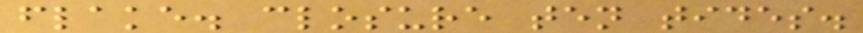flake. closure ten tides.
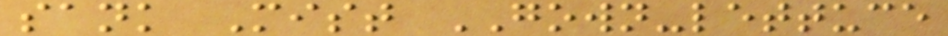sank Mist GOWN-lettuce
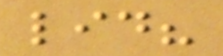lid?
